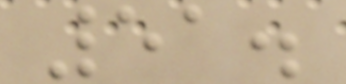51.
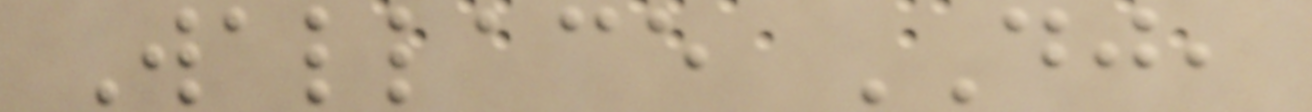Wallace DJ,
